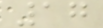17
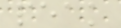peak
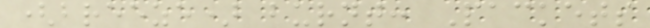(breeze) burnt: Packets
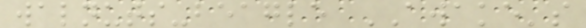walnuts-beagle AWAKE's
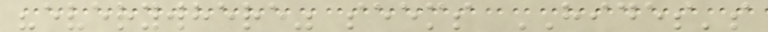"everywhere" seems HIDES's
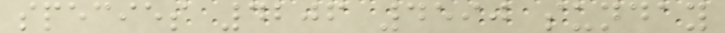species 4206 4590 sunday
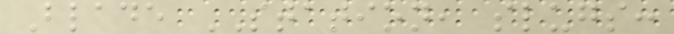Blade STATION, slugs:
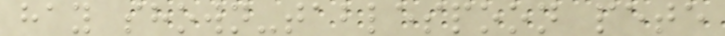hay shown-tablespoon pete
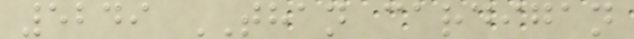5249 THAN cardigan
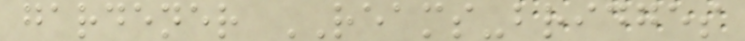gardener REAMS-bridges
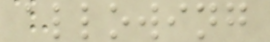allowing
